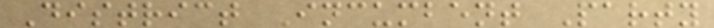District Incumbent Party
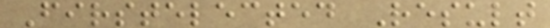Firstelected Result
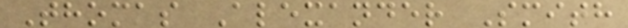Thomas Alexander Smith
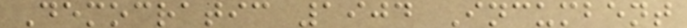Democratic 1904 Incumbent
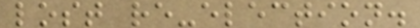lost re-election.
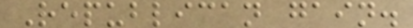Republican gain.
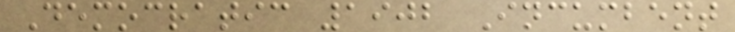Democratic 1902 Incumbent
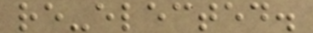re-elected.
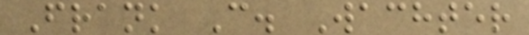Frank C. Wachter
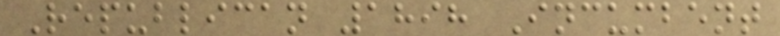Republican 1898 Incumbent
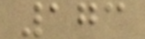173
